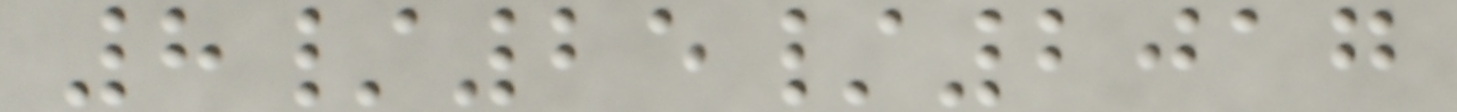8/25/2017
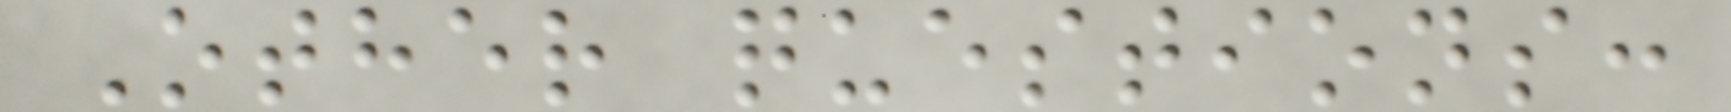Other questions:
